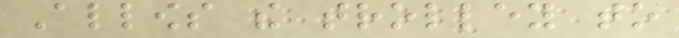Allows the trolley to
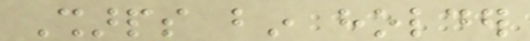Sharps bin holder
